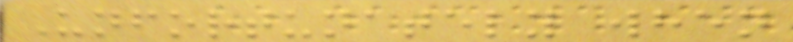Unfortunately when
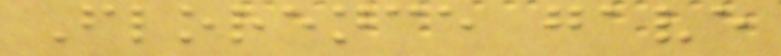Florence gave
